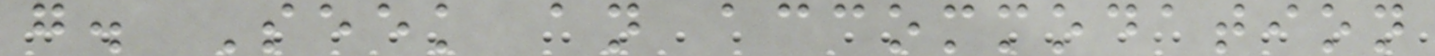g. Seek an accommodation
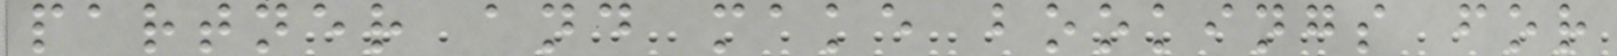partner and make bookings for
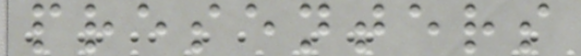presenters
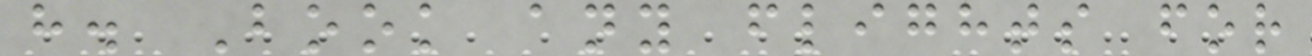h. Book any flights for
